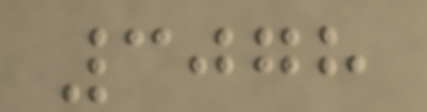3078
